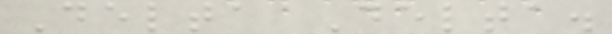Delta Delta.
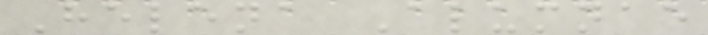Helena Alumnae
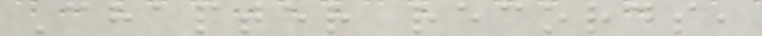Chapter records,
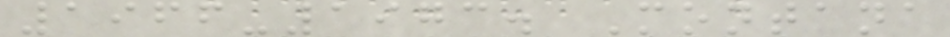1966-1973. Montana
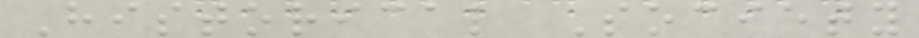Historical Society
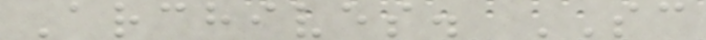Archives. SC
